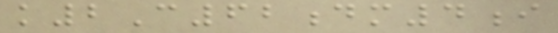k2C62dm4i
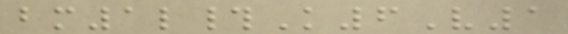bm1l#K6V1
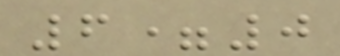6=0
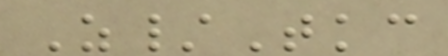Z/Tkc
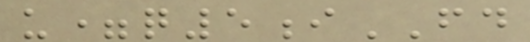u=q5iFD
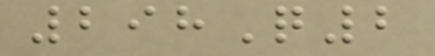298Q2
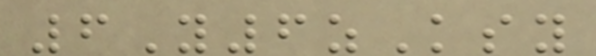6Y6zKsy
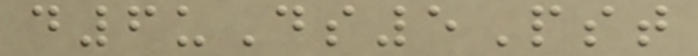d6uDs5Pst
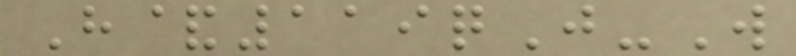H&119qJ-W
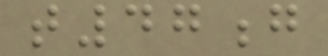t47g
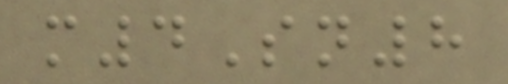m4Sn8
